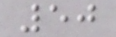50
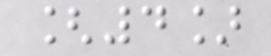[4]
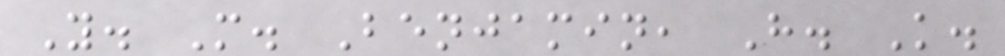Y. M. Benjamin, H. K.
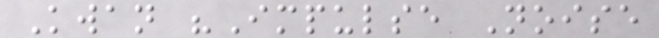Kwan "Impulse Noise
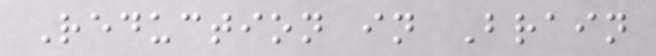Reduction in Brain
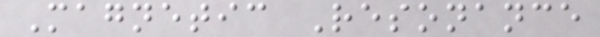Magnetic Resonance
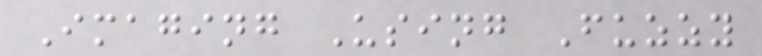Imaging Using Fuzzy
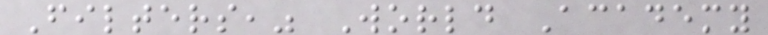Filters," World Academy
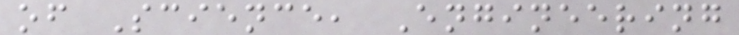of Science, Engineering
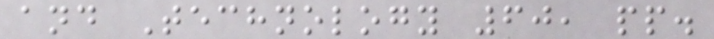and Technology 60, pp.
